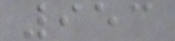953
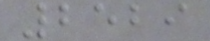2529
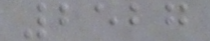2527
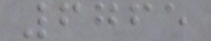6765
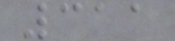311
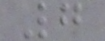7
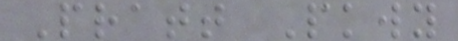Pratt Pkwy
